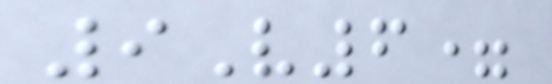9V6=
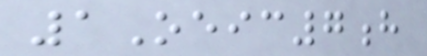1Oeic7h
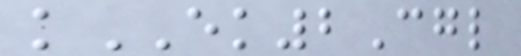kEK2Cgl
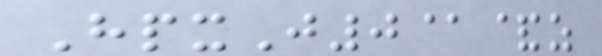HpxJ0@&z
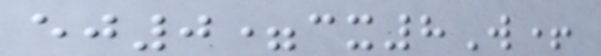ej0=cx8W+
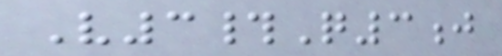V3#Q3j
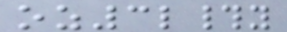oz3l#y
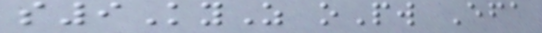s9KyZ oPw Efa
